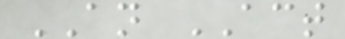AN ACT
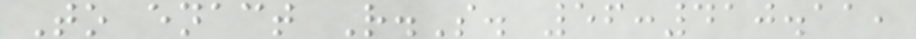To enact R.S. 56:410.11,
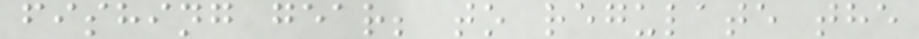fishing gear; to regulate the
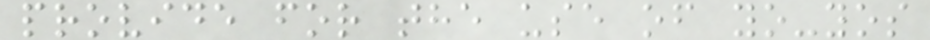provide for the use of yo-yos
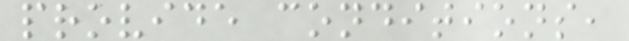provide conditions,
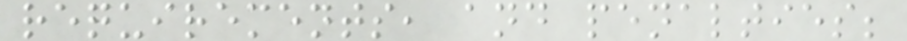requirements, and penalties;
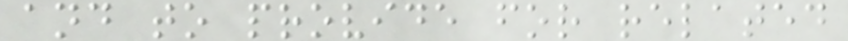and to provide for related
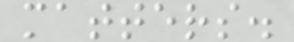matters.
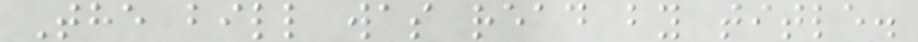The bill was read by title.
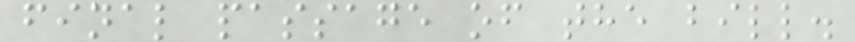final passage of the bill.
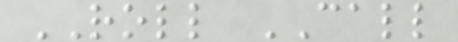ROLL CALL
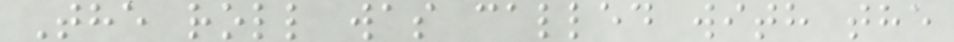The roll was called with the
